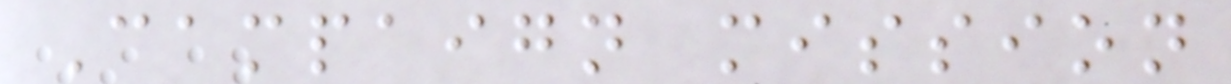Campaign mission
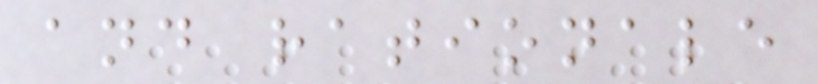and rationale
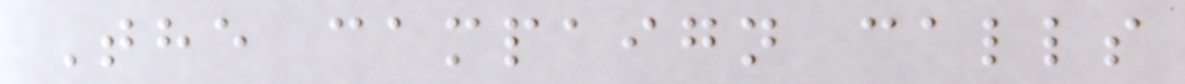The campaign calls
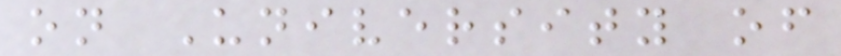on University of
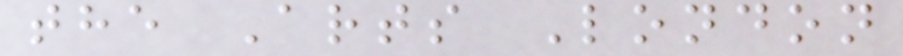the Arts London
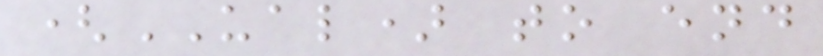(UAL) to end
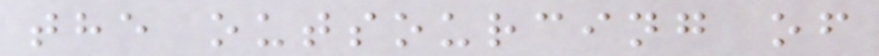the outsourcing of
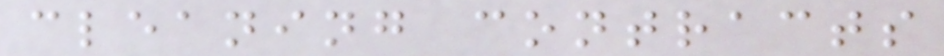cleaning contracts
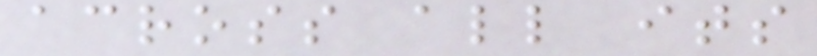across all its
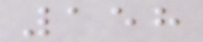158
